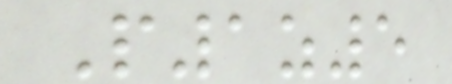P1z5
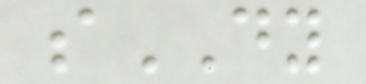sDY
